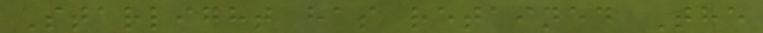Starlight has retained The
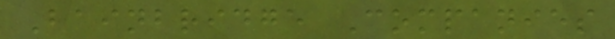Bainbridge Companies
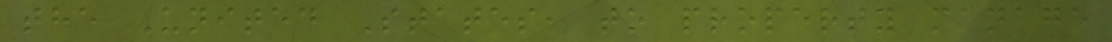the United States, to property manage
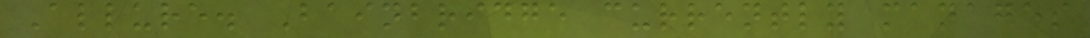Allure. Bainbridge currently manages
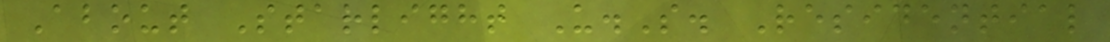About Starlight U.S. Residential
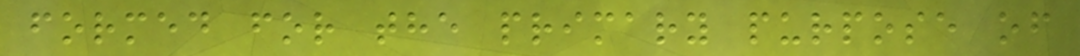formed for the primary purpose of
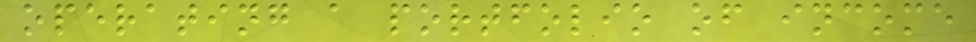operating a portfolio of income
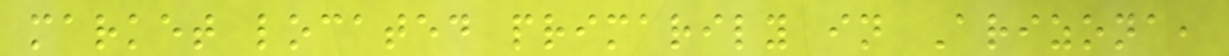market located primarily in Arizona,
